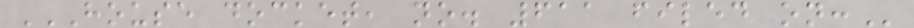HOUSE DOCKET, NO. 611 FILED ON:
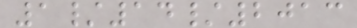1/14/2013
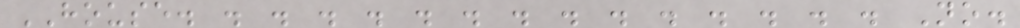HOUSE. . . . . . . . . . . . . . . No.
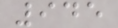945
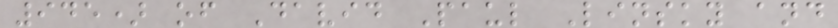945) of David Paul Linsky and
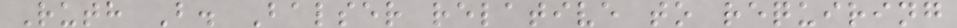Ruth B. Balser relative to requiring
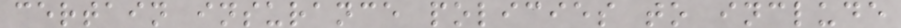certain insurance policies to include
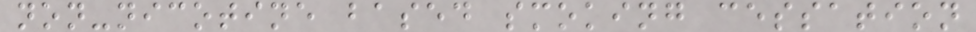non-nicotine based smoking cessation
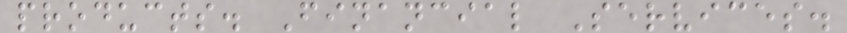products. Financial Services.
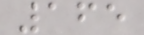165
